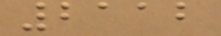2112
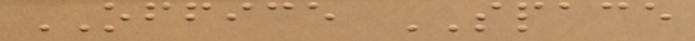OFFICE SPACE
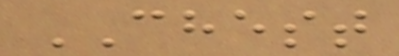CHEST
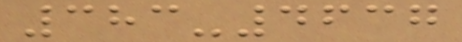383-4637
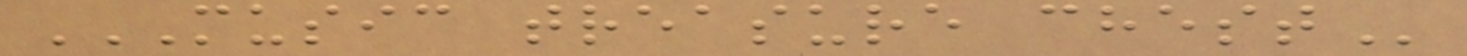MUSIC TREASURE CHEST
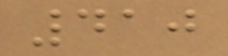410
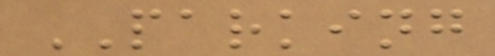PARKING
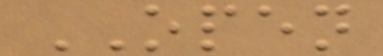OPEN
